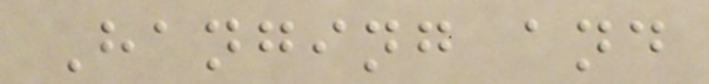Hanging and
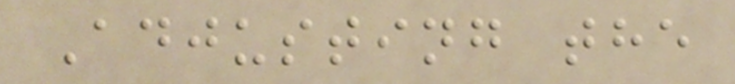Adjusting the
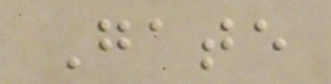Gate
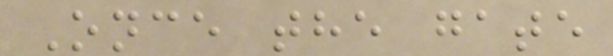Once the gate
